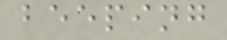beeping
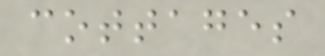cottages
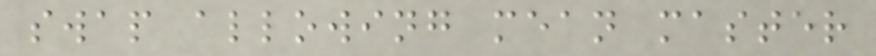swap allowing mean master
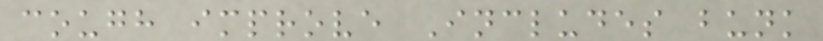cough improve Includes bunk
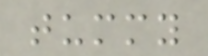tummy
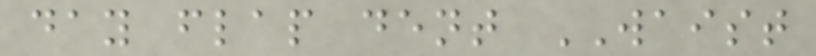day flap dent WAIST
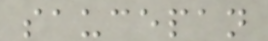saucepan
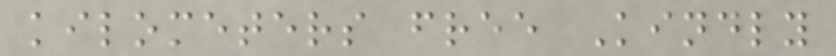kilometers free Kindly
